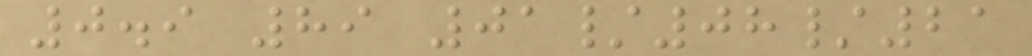0.9 89 01/08/21
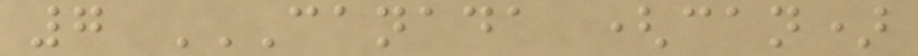7 CANADA (CAN)
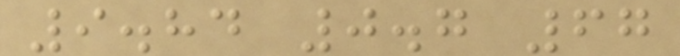9.84 0.7 67
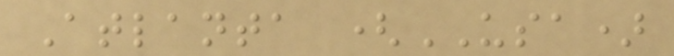Atlanta (USA)
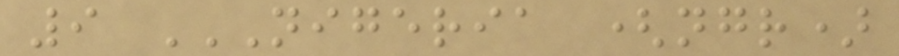9 NIGERIA (NGR)
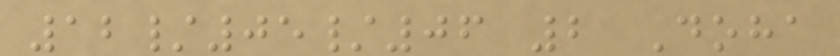12/05/06 2 Doha
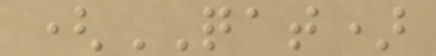(QAT)
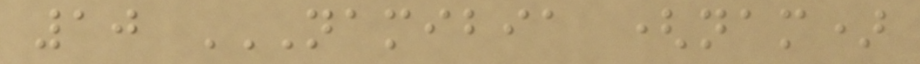10 NAMIBIA (NAM)
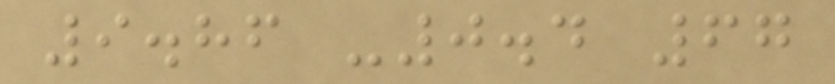9.86 -0.4 67
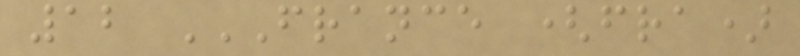12 FRANCE (FRA)
